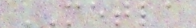METLA
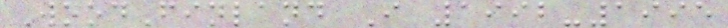WoodFinland I 1992-1995
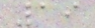19
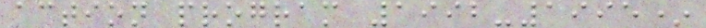action program 1992-1995*
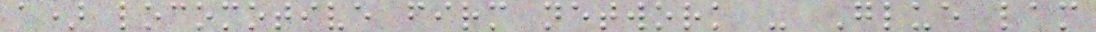a) locomotive firm network - Glue lam
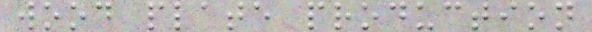wood plate production
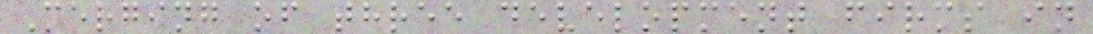Merging of three development firms in
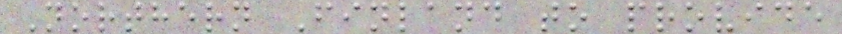Northern Finland to provide
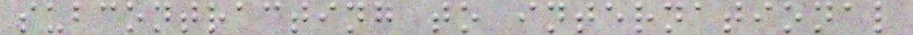subcontracting to international
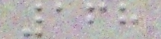168
